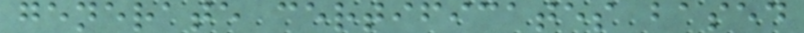generate certificates based
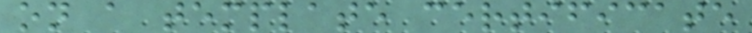on a template certificate
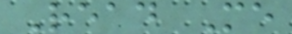Read Me
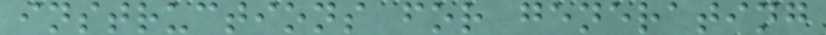instructions for generating
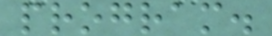program.
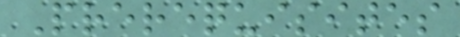Prerequisites
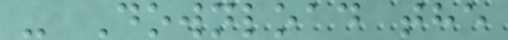- Download the
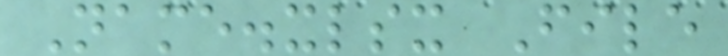Name.xlsx File
